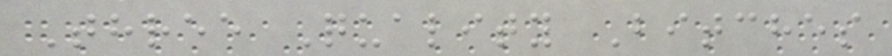Three Quality Bitches
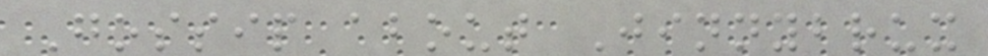Gossip about Jinnybrux
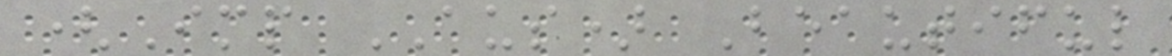(Imp AUS) Beautiful
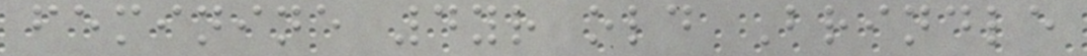feminine 4yr old Brindle
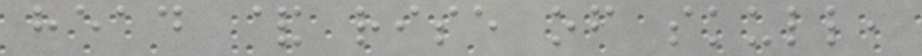head & rise of skull,
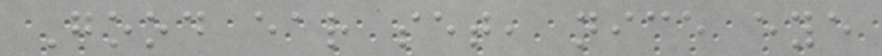Good ear set, nice eye
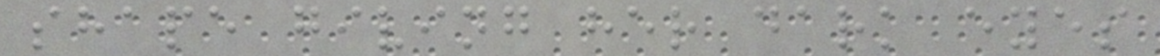shape giving her dark eyes
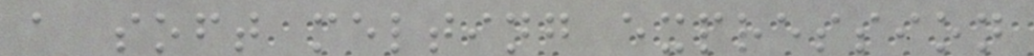a soft melting expression
